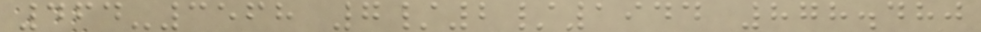464-3568 7/2/1944 878.480
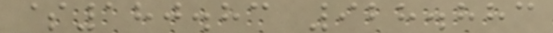$180.83 928.883
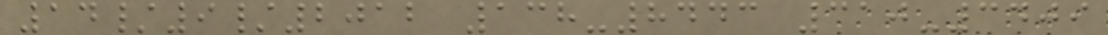14/9/2012 138-8443 310-3409
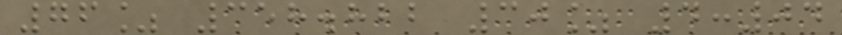76% 358.822 30% 4:04
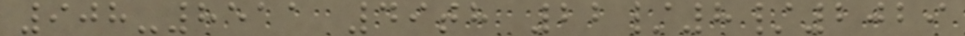908-8511 49th 22/8/2029
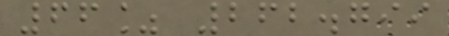66% 262.799
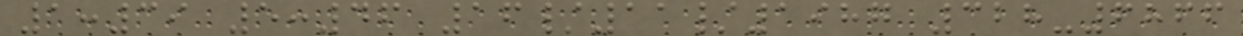1:39 5:46 16/11/1987 328-6866
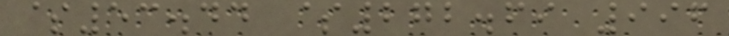$53.44 $272.69 996
